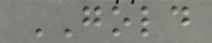GOLD
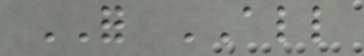FOR ALL
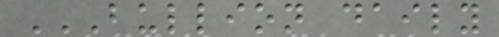BULLION DAILY
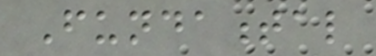Fundamental
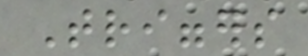Triggers
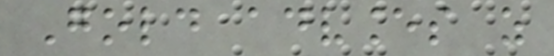Gold advances as
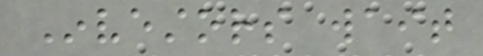Investors wait
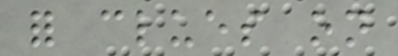for clues on
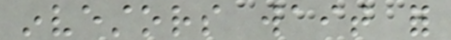investors wait for
